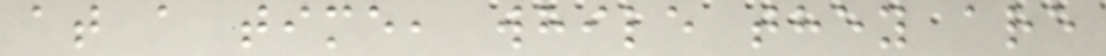at a time, while they are
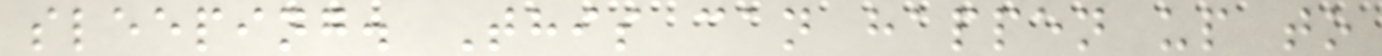sleeping. This can happen up to
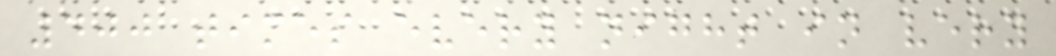400 times every night in very
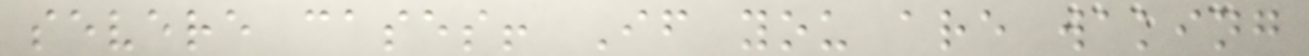severe cases! If you are waking
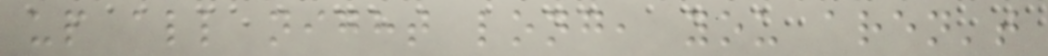up all night long, you aren't
